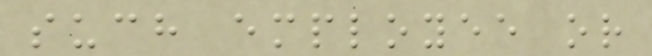such employee or
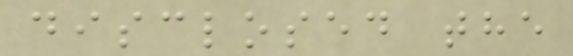disclosed the
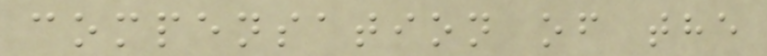compensation of the
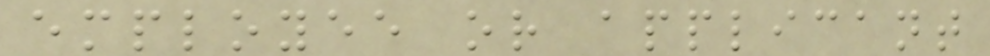employee or applicant
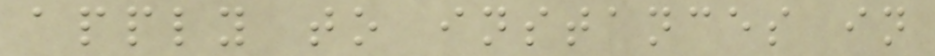apply to instances in
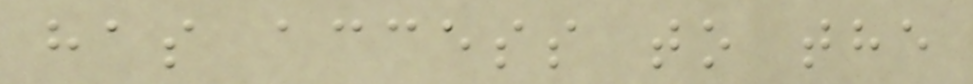has access to the
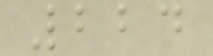224
